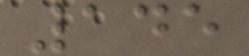145
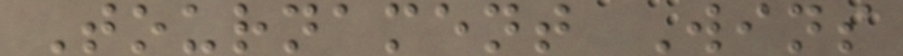Tournament Wins
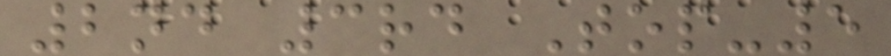2nd 3rd Top-5
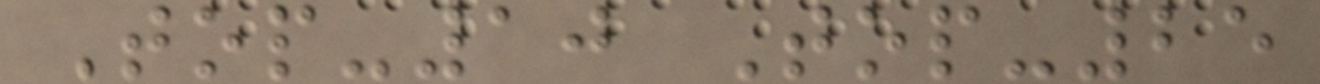Top-10 Top-25
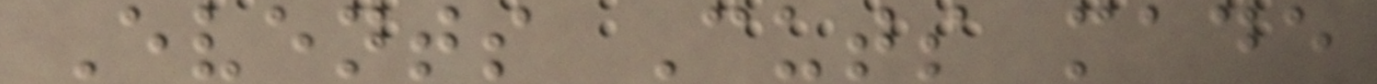Events Cuts made
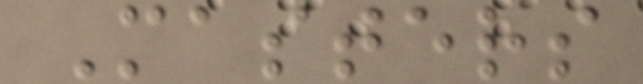Masters
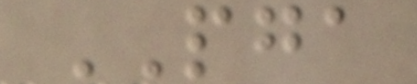PGA
